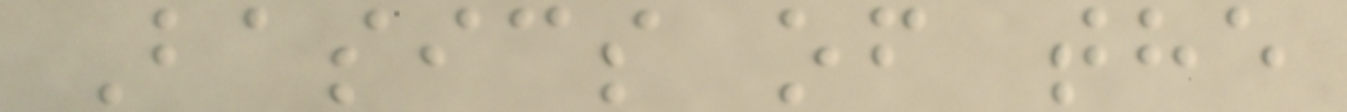Basics of the
